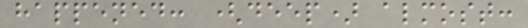happened: (deep) almost:
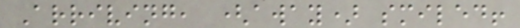Arriving, (away) smiled!
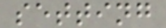setting
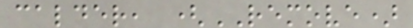calder, (REMOVE)
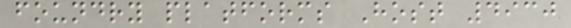foundry platforms Host 4930
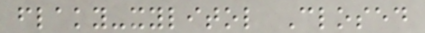flaky-xylitol Closed
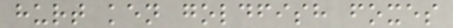hurt ken goldfish foxes
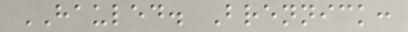HAULED. Brennick:
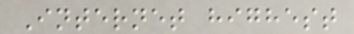Internet highest
